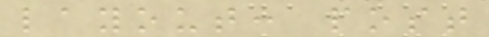layout: post
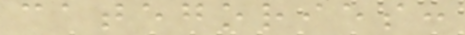categories:
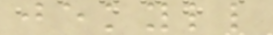jekyll
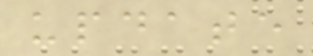update
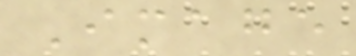Image
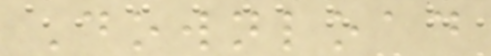Download
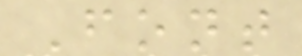Font
